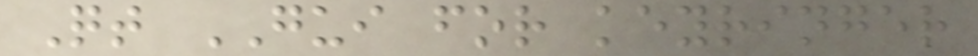Qt GUI for keyringer
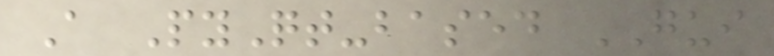A PyQt-based GUI
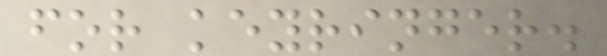for keyringer.
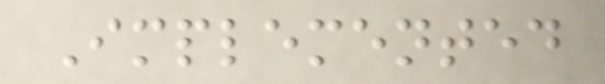Implemented
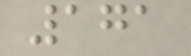171
